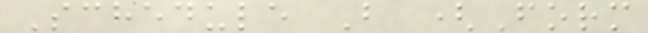Schedule B (Form
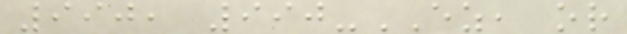990, 990-EZ, or
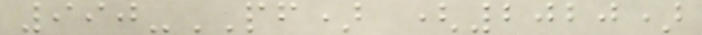990-PF) (2020)
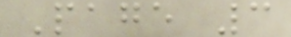Page 3
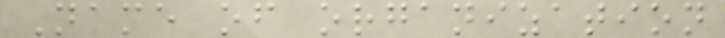Name of organization
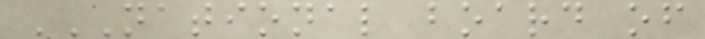NATIONAL BOARD OF
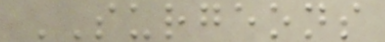SURGEONS
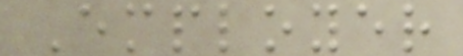Employer
